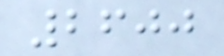2600
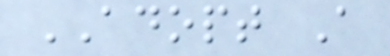ADOPT A
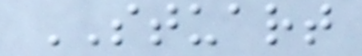STUART
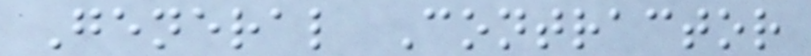General Contractor
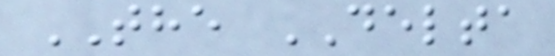THE DELTA
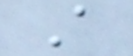A
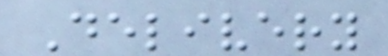Delivery
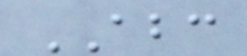ABC
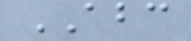ABC
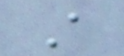A
